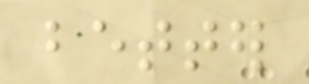better
